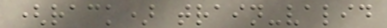(rack) train-valid
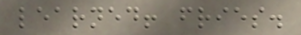learned! fries.
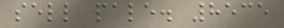sell pale. 8535
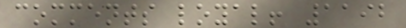comments loyal! 1192
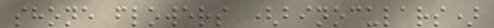shone flowers (binoculars)
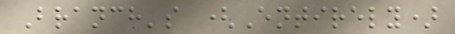Branch's (Entirely)
